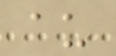au
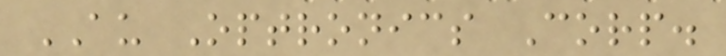AU Optronics Corp.
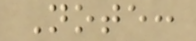Note:
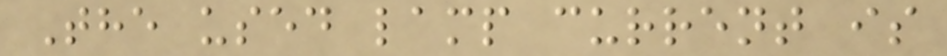The used lamp current is
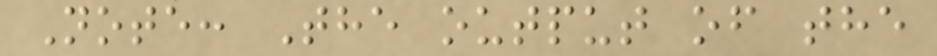Note: The output of the
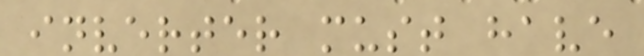inverter must have
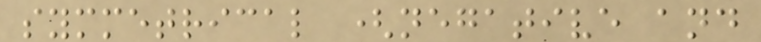symmetrical (negative and
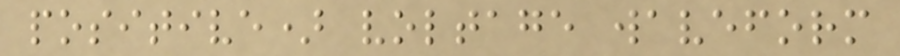positive) voltage waveform
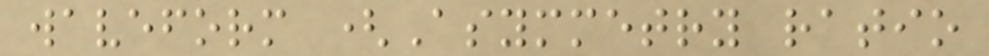waveform (Asymmetry ratio
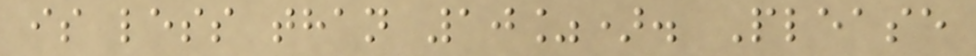is less than 10%). Please
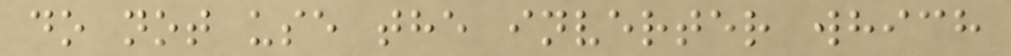do not use the inverter which
